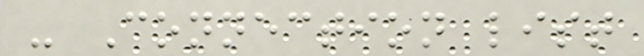- Connection list
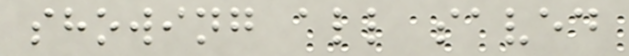showing all saved
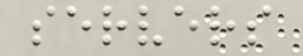servers
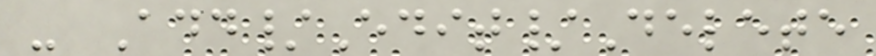- Add/Edit/Delete
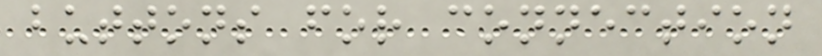buttons for connection
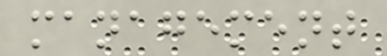management
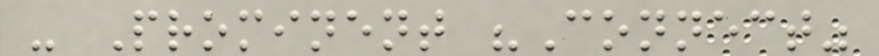- Prominent "Connect"
